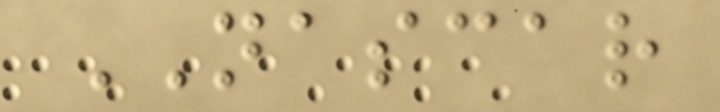NASCAR
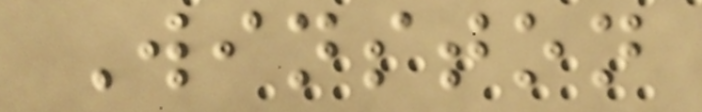Winston
